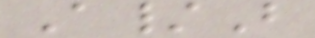A/B
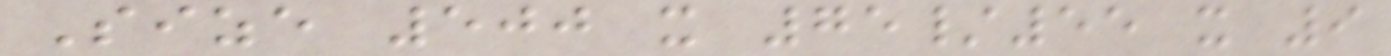Size 500 x 75/55 x 9
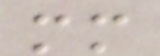mm
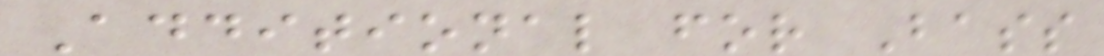Additional for Bass
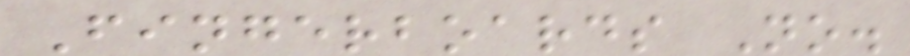Fingerboards No.
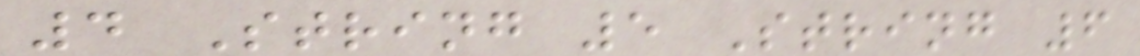4 String 5 String 6
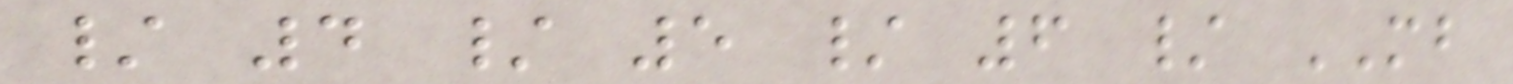/ 4 / 5 / 6 / MB
